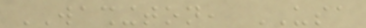WASHINGTON, USA
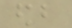edb
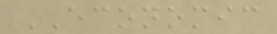ECONOMIC
